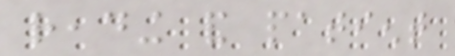reading and patient
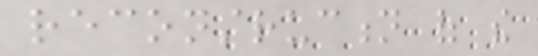reconstruction of the
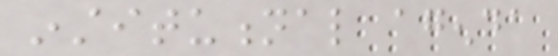institutional agenda
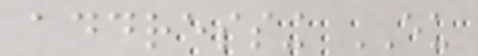addressing EU
